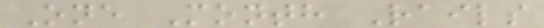One Month Rails
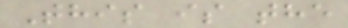This is the
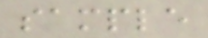sample
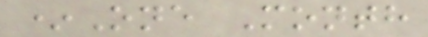*One Month
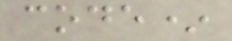code*
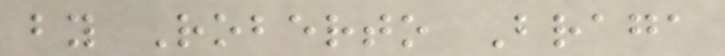by Roberto Braga
